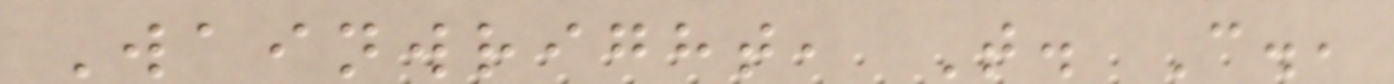Wainwright, T. C.,
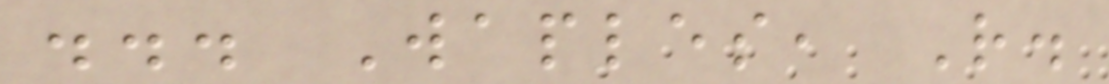... Waples, R.
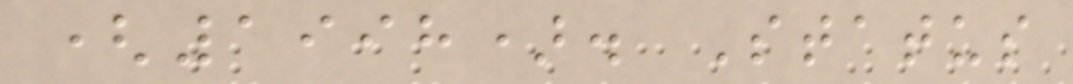(1998). Status
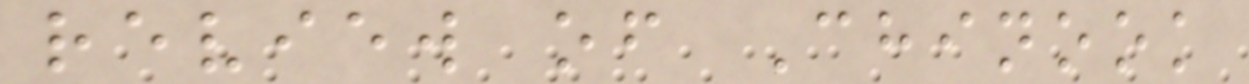review of Chinook
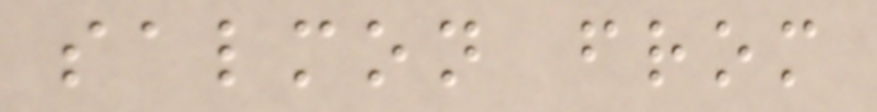salmon from
